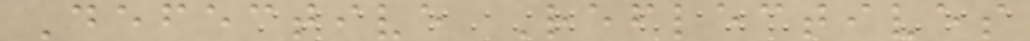Defective Reflectives
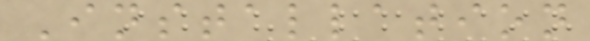Installation
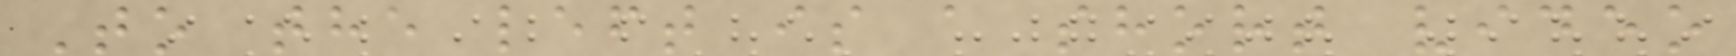To the left is a short video
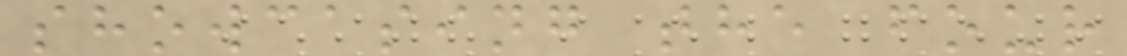showcasing the four
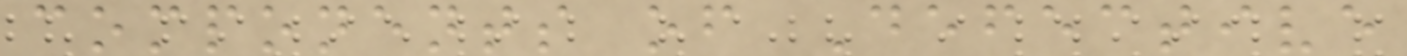components of Defective
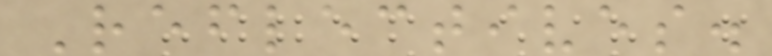Reflectives.
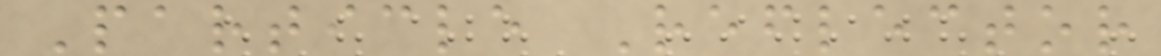Particle Reflector
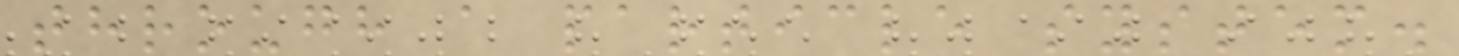through a particle system.
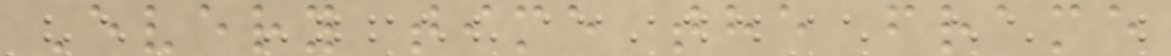Every time the frame
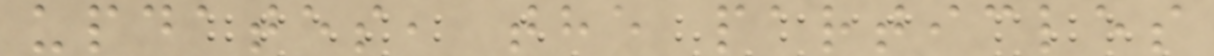updates, the particles
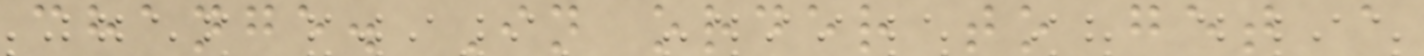change. In order to get a
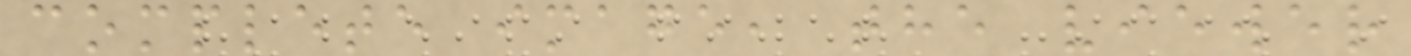complete image, the viewer
